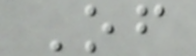Of
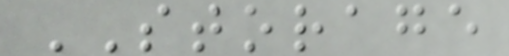STORAGE
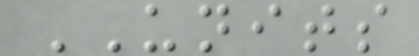UNITS
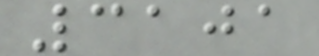3101
